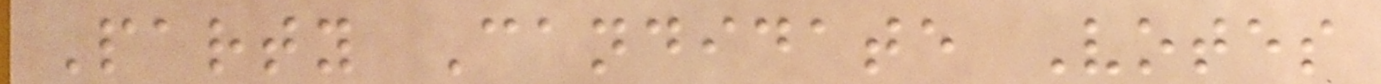Party Candidate Votes
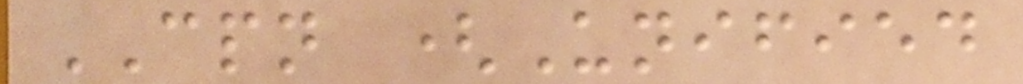CPN (Unified
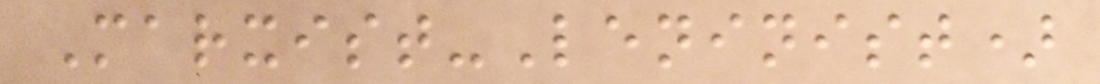Marxist-Leninist)
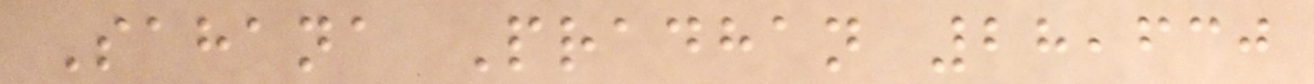Sahana Pradhan 28,630
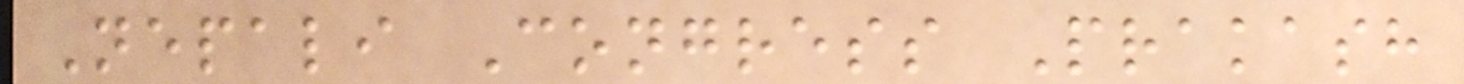Nepali Congress Prakash
